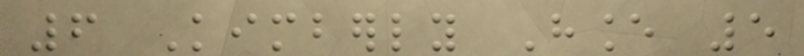6 Kimberly Hance 5
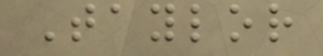Taylor
